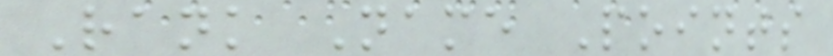Rank Name Points
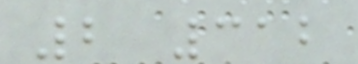2 312
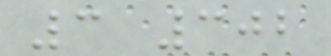3 302
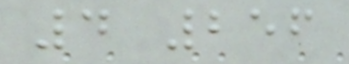4 256
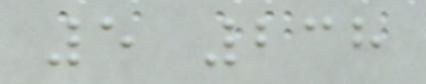5 238
